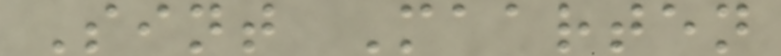Sint Maarten
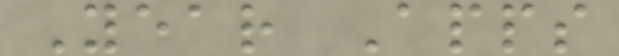Year Apps
